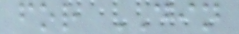for DIN
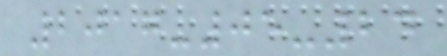2017-05-24
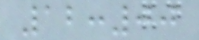12:00
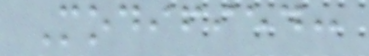Modified:
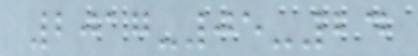2017-05-24
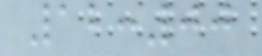12:00
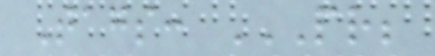Tags: PR;
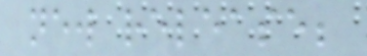new release;
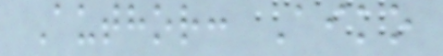Author: Aiko
